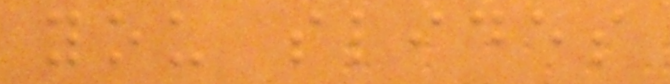you slides
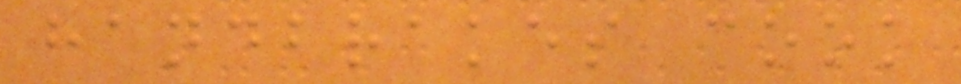handbrakes cook
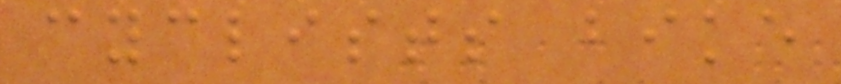cyclists bike
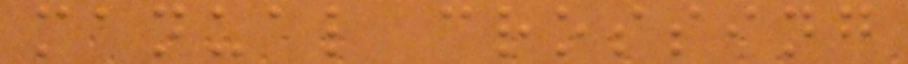manual crossing
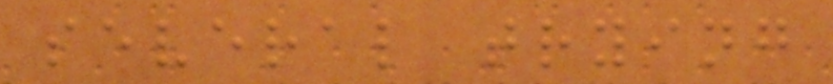several trying
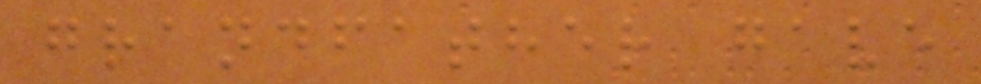grandfather gave
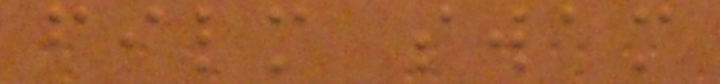film swam
